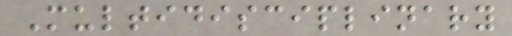Multidisciplinary
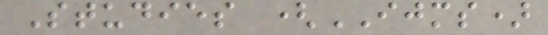Studies (IJMS)
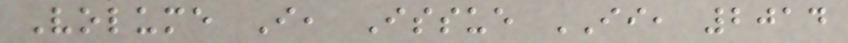Volume I, Issue II, 2014
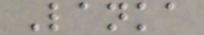Lanka
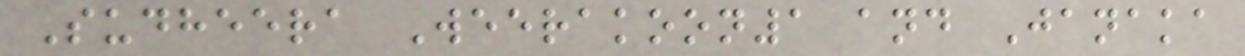Sudheera Weerakoon1 and Janaka
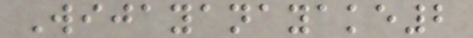Wijayanayake2
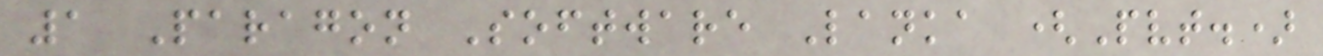1 Paragon Software Lanka (Pvt.)
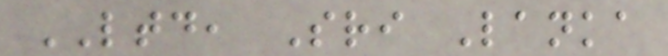LTD, Sri Lanka
